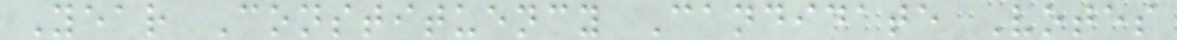Year Constituency Candidate Votes
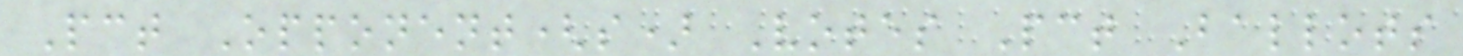Pct Opponent(s) Votes Pct Ballots
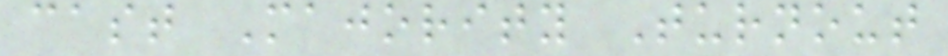cast Majority Turnout
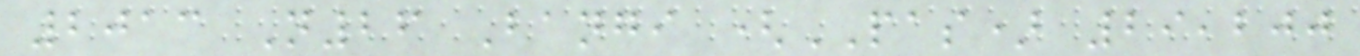2013 N26 Bangi (PAS) 29,200
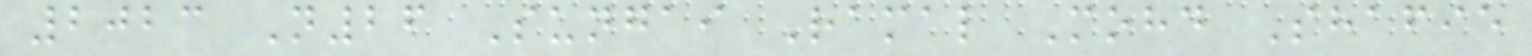2023 N26 Sungai Ramal Mohd Shafie
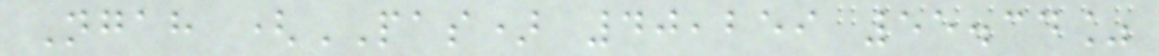Ngah (PAS) 40,259 55.34%
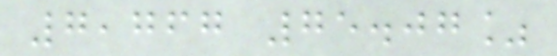7,767 75.07%
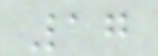17
